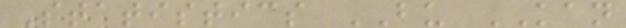Statistics BU KAN
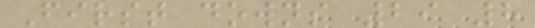First downs 29 8
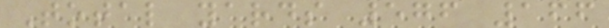Total yards 576 166
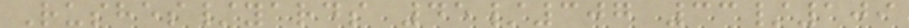Rushes/yards 45/307 33/109
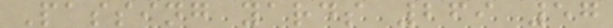Passing yards 269 57
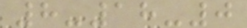8-18-0
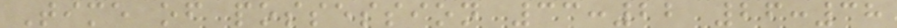Time of possession 33:22 26:38
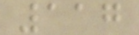117
